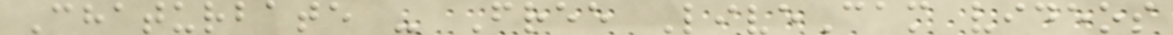Chaturbate - Free LiveCam videos
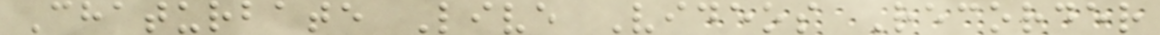Chaturbate Live Videos Recorder
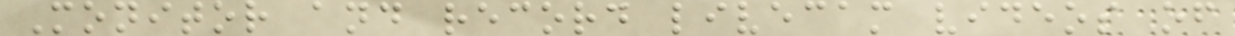Monitor and record livecam videos of
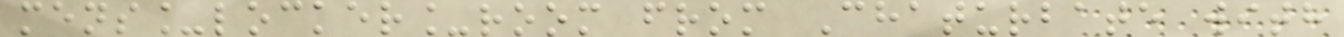mens_locker_room from Chaturbate with
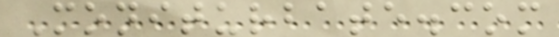Moniturbate.com
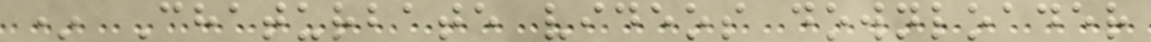* Chaturbate videos downloader
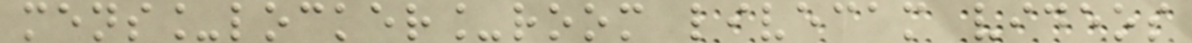mens_locker_room livecam videos
